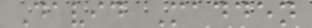David Madden
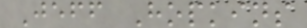Jeff Hopkins
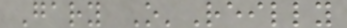Gary O'Reilly
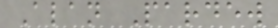Alan Pardew
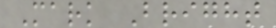Mark Bright
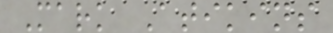Mark Atikins
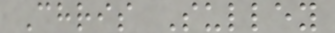Chris Sulley
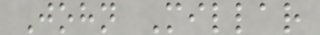John Millar
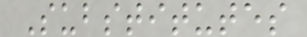Substitutes
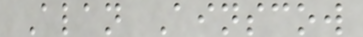Alan Ainscow
